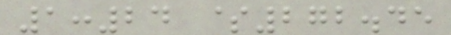1:24 $272.45
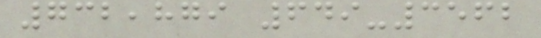732,879 649-3562
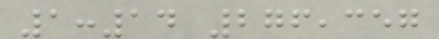1:14 276,357
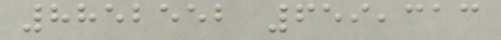8852552 659,313
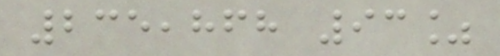235,868 93%
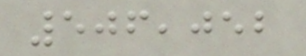506,052
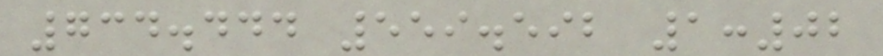734.444 559.592 1:02
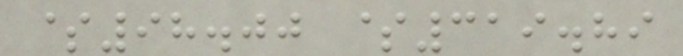$98.00 $319.89
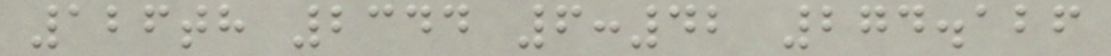126th 2344 6:42 274.126
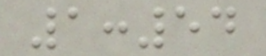1:54
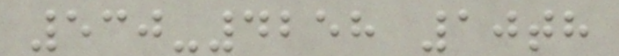530-4258 10th
